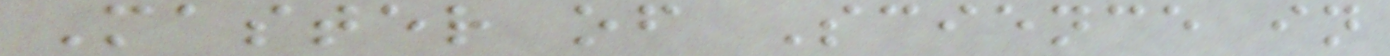Master of Science in
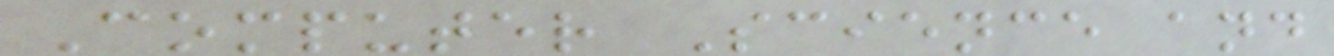Computer Science and
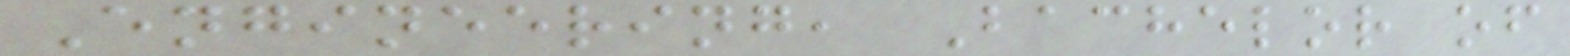Engineering, Bachelor of
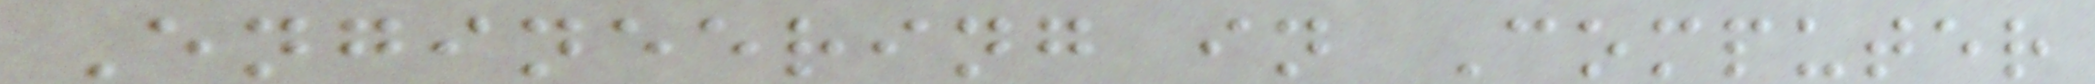Engineering in Computer
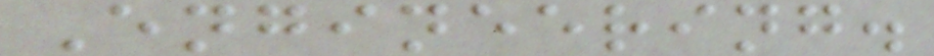Engineering.
